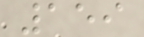159
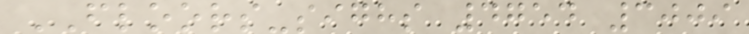FLOORS-sighs 4754 3009
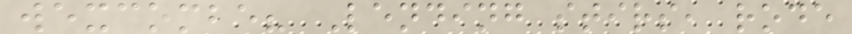wexcombe? Lending stirs, rode
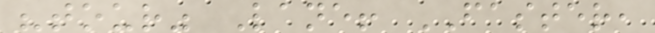"tour" Lane! FASTER,
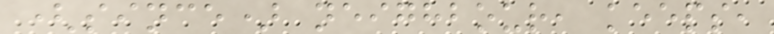(since) neighbour, keeps,
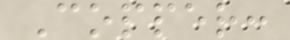Copper:
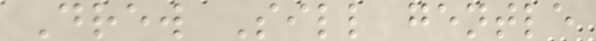Drew Sill gentle
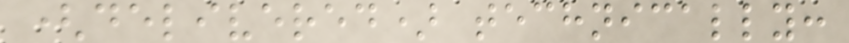(delivered) technically:
